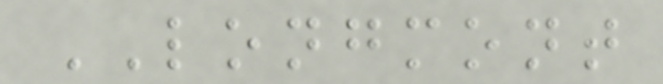LONGMONT
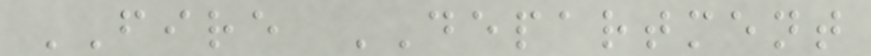FIRE DEPARTMENT
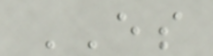ES
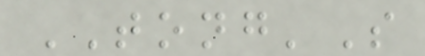TONG'S
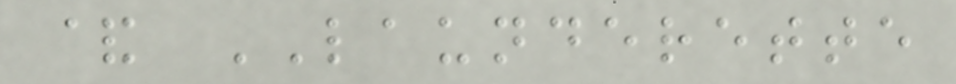& LAUNDERETTE
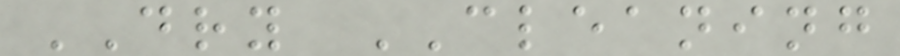DRY CLEANING
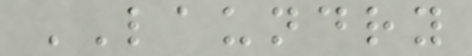LAUNDRY
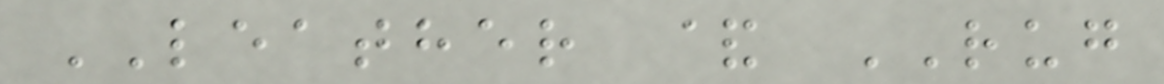LEATHER & RUG
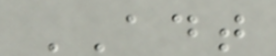ADT
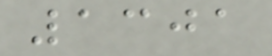1301
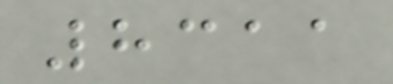8311
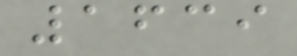1639
